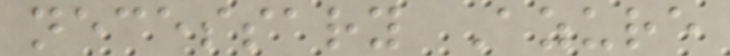necessary Azure
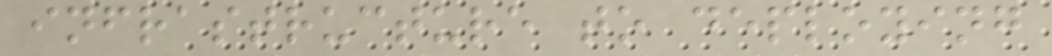infrastructure to deploying
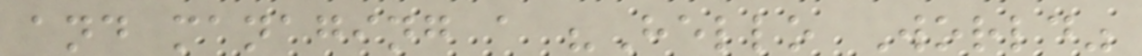and managing a "Hello World"
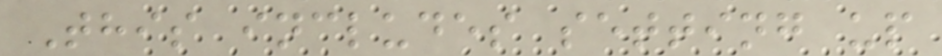This includes setting up
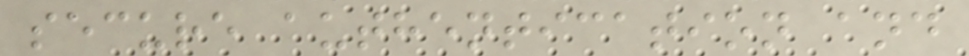secure authentication and
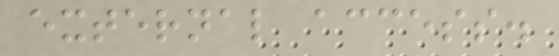external access.
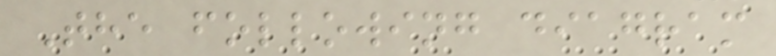The following diagram
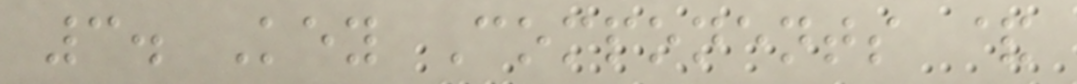3. Key Components &
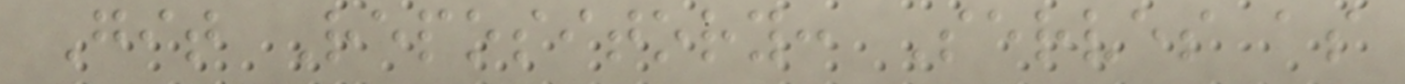Git Repository: Serves as
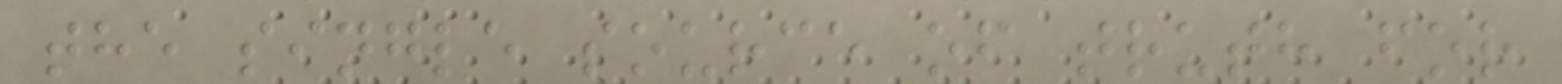the single source of truth for
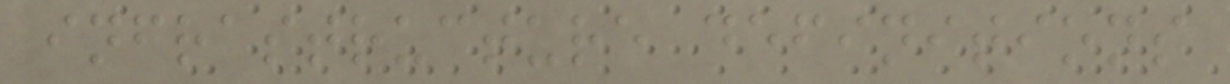infrastructure definitions
